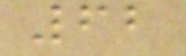62
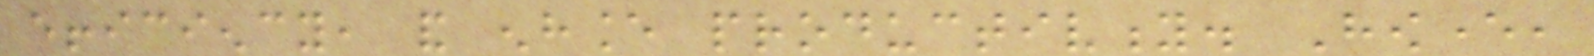efficiency, and enhance productivity. However,
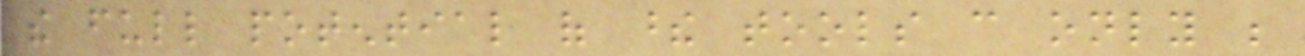the full potential of these tools can only be
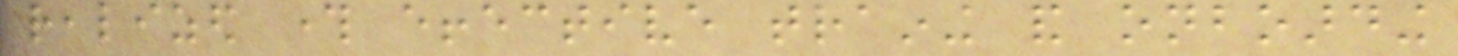realized through effective training and onboarding
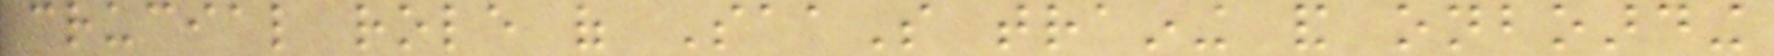crucial role of SaaS training and onboarding
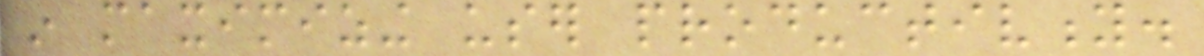in maximizing user productivity.
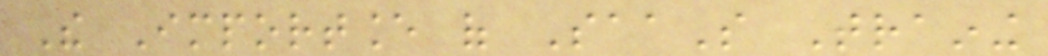The Importance of SaaS Training
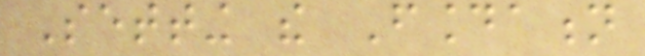Setting the Foundation
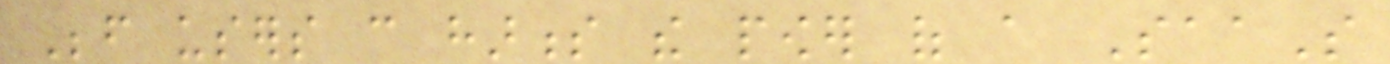Before users can harness the power of a SaaS
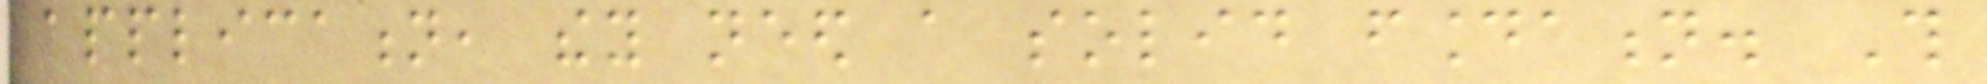application, they need a solid foundation. This
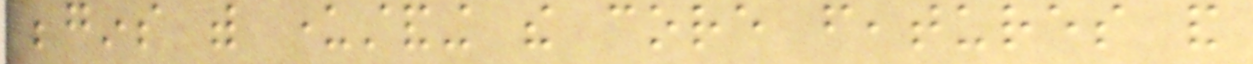begins with understanding the core features and
